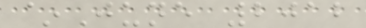~June 2012
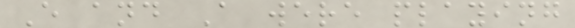E and A were playing
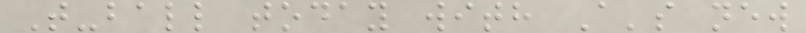T-ball today with A's new
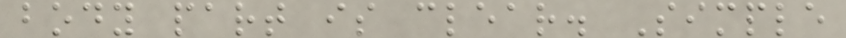body part is clear. Simple
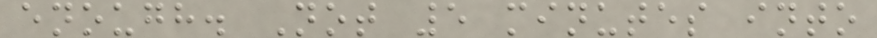enough. Not 5 minutes into
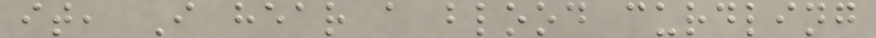it, I hear a blood curdling
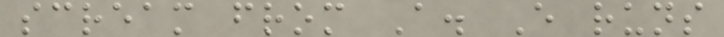scream from A. E runs
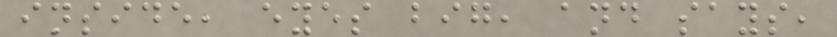inside, eyes big, and says,
